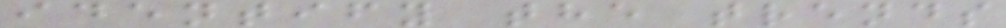identify the trends
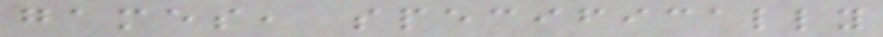games, specifically
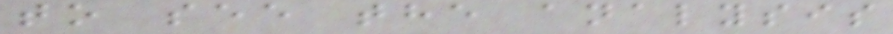to see the analysis
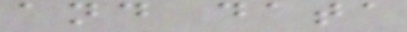and data
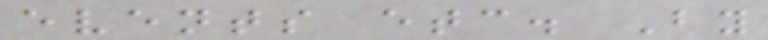events etc. By
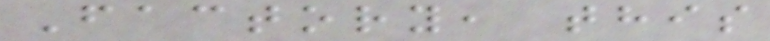Factory, this
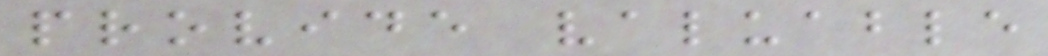provide valuable
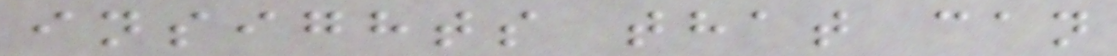insights that can
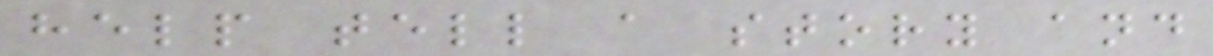help tell a story and
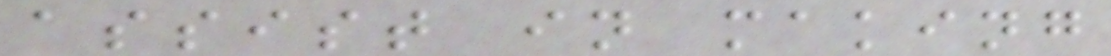assist in making
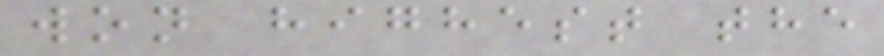won highest the
